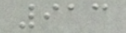913
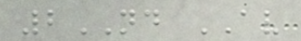2ND AV
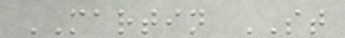MARTIN ST
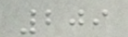209
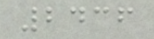2436
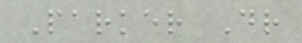Parker Dr
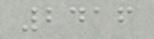2416
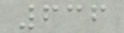636
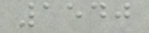1540
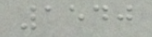1540
